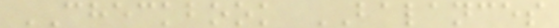CHECKBOOK BALANCES
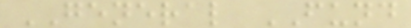GENERAL FUND
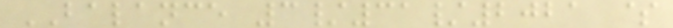BALANCE 3/31/2021 $
